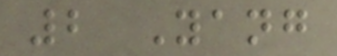2 Yang
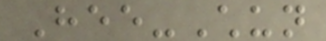Hee-Chun
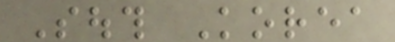South Korea
